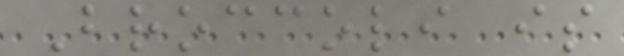Broccoli is
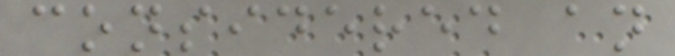considered an
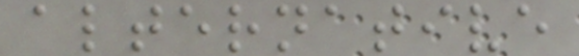alternative
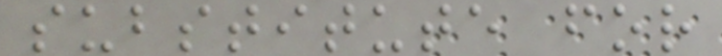substitute for
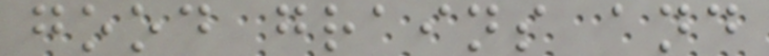good grains and
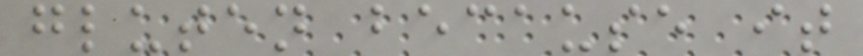gluten because it
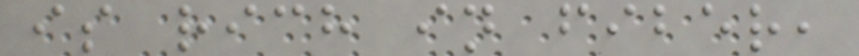is rich in fiber,
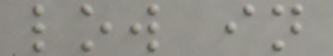low in
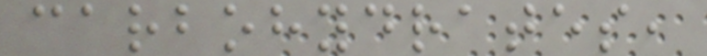carbohydrates,
